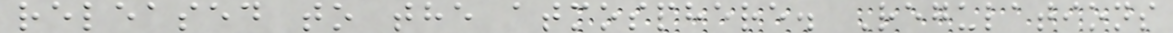released to the atmosphere. Regulations
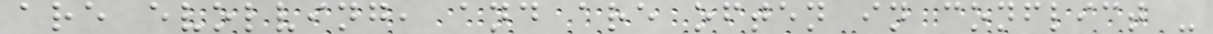are evolving, and are often in conflict -
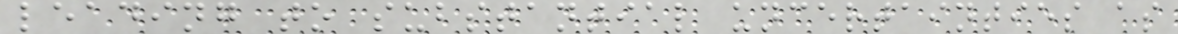leading to substantial uncertainties as
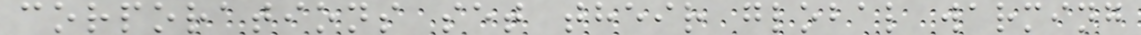corporations set their global warming
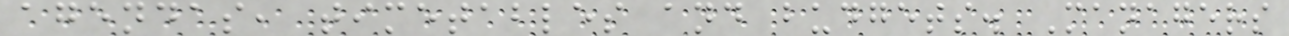agendas, timetables and budgets. Managers
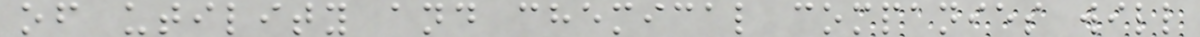of utility and chemical companies will
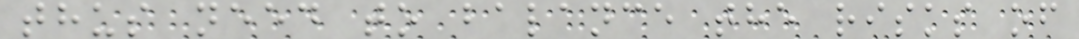thus need to balance the risks of
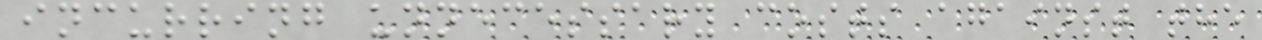incurring unnecessary costs against the
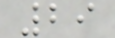29
